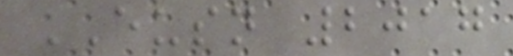EUSN 2017
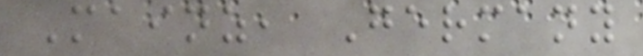Mainz, Germany
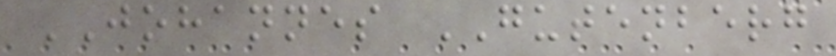JOHANNES GUTENBERG
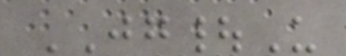JG|U
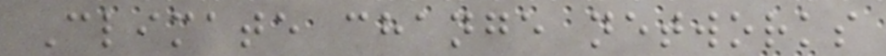Climate change networks
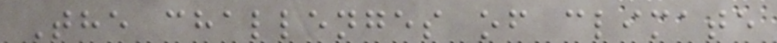The challenges of climate
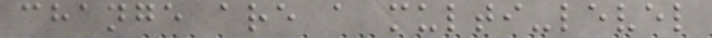change are a multi-level
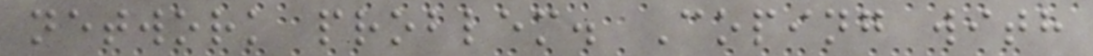network problem. Coping with
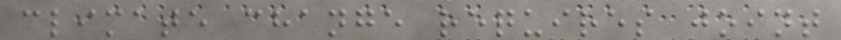climate change requires joint
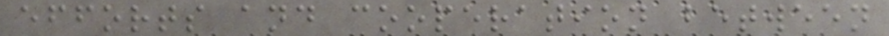efforts and cooperation between
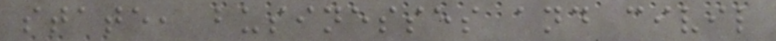state, businesses and civil
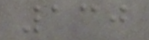130
